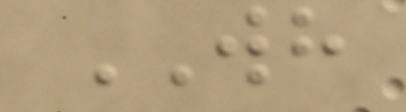WH
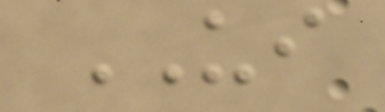UI
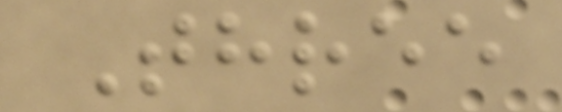Three
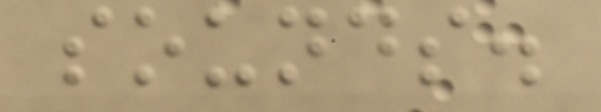sounds.
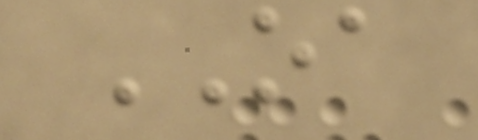OA
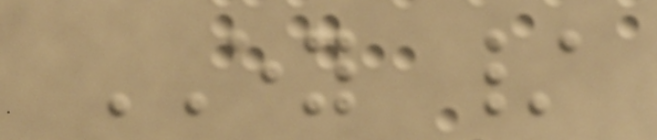EY /
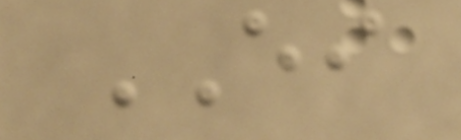EI
